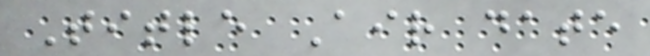Title Air date
